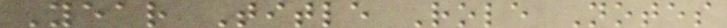Year Title Role Notes
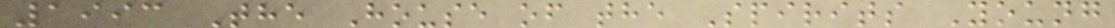1993 The House of the Spirits Young
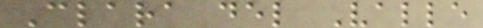Clara del Valle
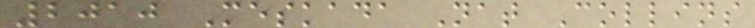2010 Meskada Nat Collins
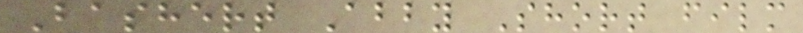Bashert Abby Short film
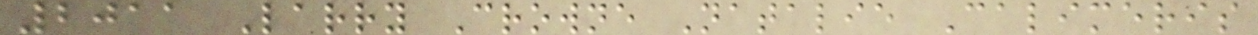2011 Larry Crowne Natalie Calimeris
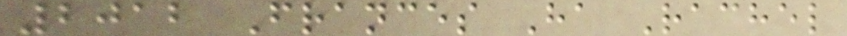2012 Frances Ha Rachel
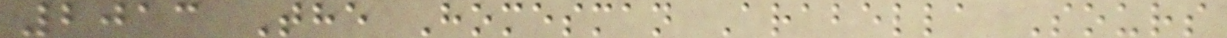2013 The Homesman Arabella Sours
